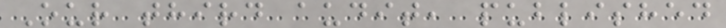Our third audit, published
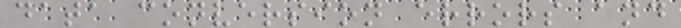data conversion errors and
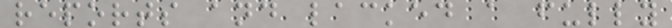reports and lacked a fully
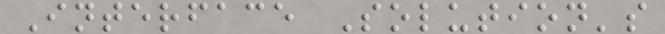Interface Solution's
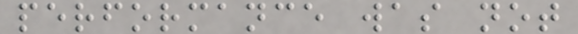performance was not
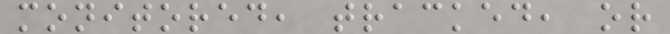monitored, tracked, or
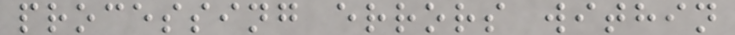processing errors within
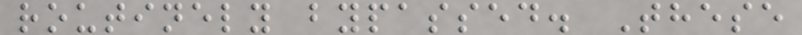routinely bypassed. These
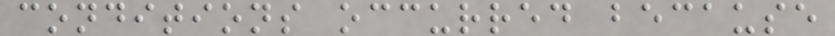conditions occurred because
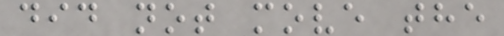did not move the
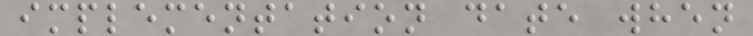implementation date when
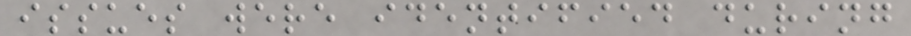issues were identified during
